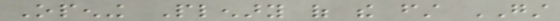Opening Plenary of the first GST
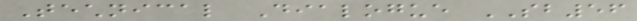Technical Dialogue SB56
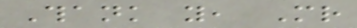Thank you, Mr
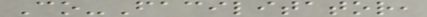Co-Facilitator,
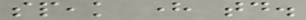speak here today.
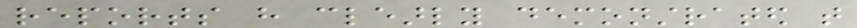reports have clearly demonstrated that
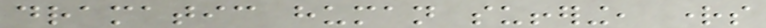dramatic human suffering, rights
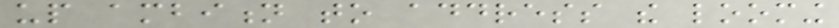up ambition to address the looming
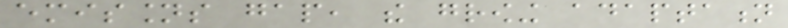emissions gap, the growing adaptation
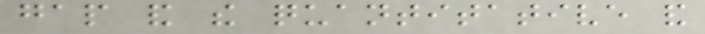gap and the quantitative and
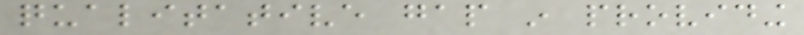qualitative gap in providing
